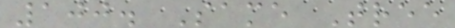100. Same Tree
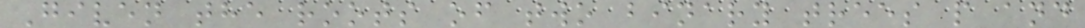Given the roots of two binary trees p and
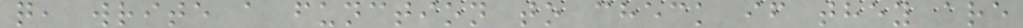q, write a function to check if they are
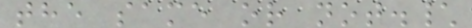the same or not.\
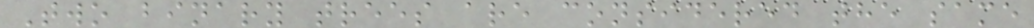Two binary trees are considered the same
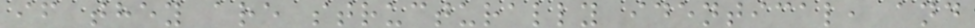if they are structurally identical, and
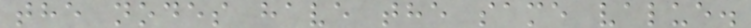the nodes have the same value.
